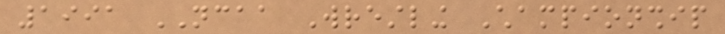1991 NCAA Wrestling Championship
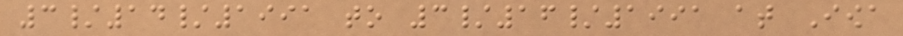3/14/1991 to 3/16/1991 at Iowa
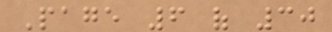Page 6 of 30
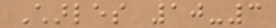Charles 10-3
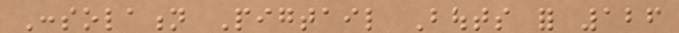Consolation Pigtail Bouts for 126
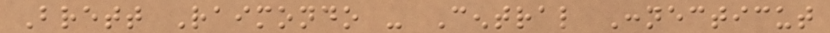Brett Raimondo - Central Connecticut
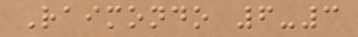Raimondo 6-3
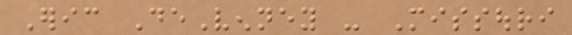Eric DeVenney - Missouri
